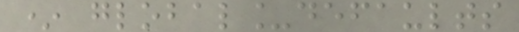* global_defaults
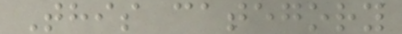This category
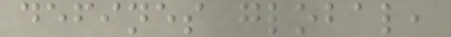defines global,
